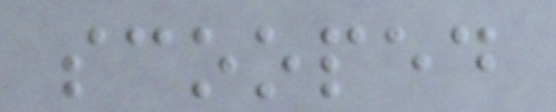scooped
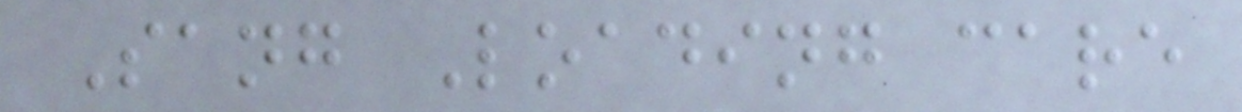Sang Loading care
